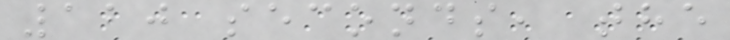120 seconds, the
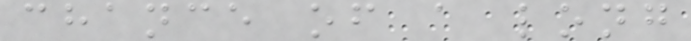chance of a long
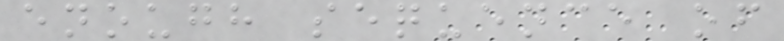enough sequence of
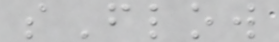sFlow
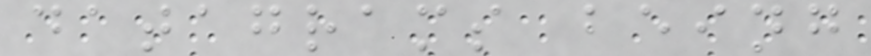datagrams being
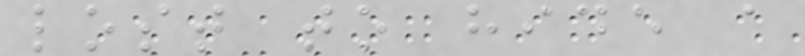lost to hide a
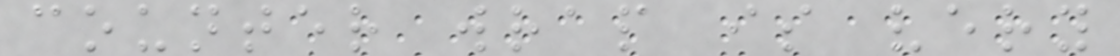counter wrap is very
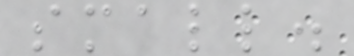small.
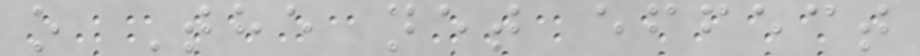o The net effect
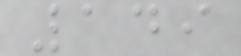149
